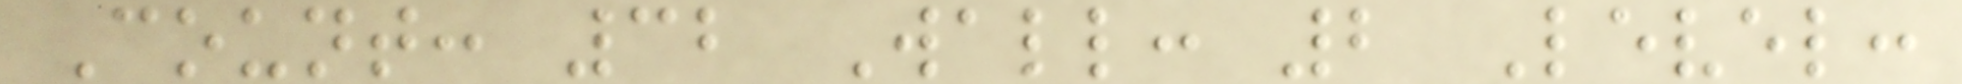Count: 32 Wall: 2 Level:
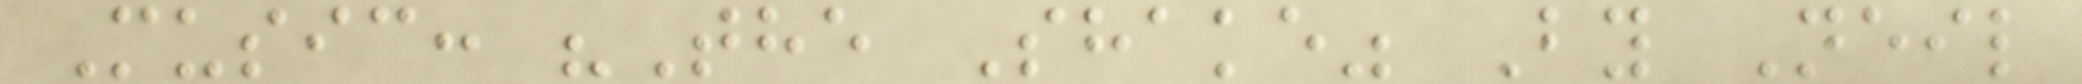Music: "The Shake" By Neil
